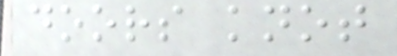doors knot
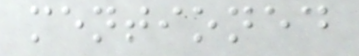mentioned
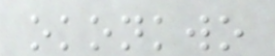okonkwo
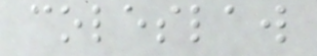coleslaw
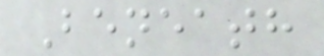Beneath
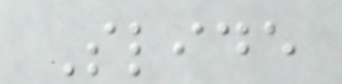Slide
